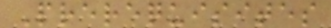Prerequisites
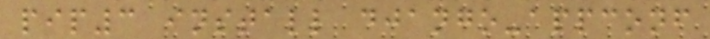pip3 install django-appconf
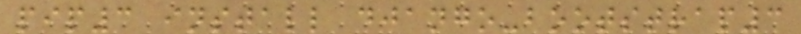pip3 install django-bootstrap3
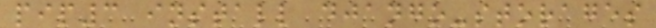pip3 install django-storages
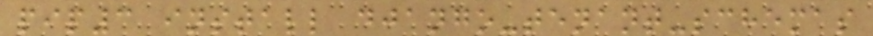pip3 install django-tenant-schemas
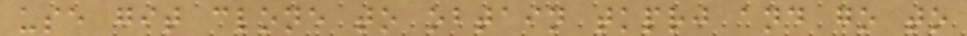use git clone to obtain tkprj and go to
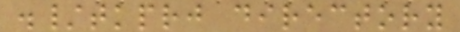./tkprj directory
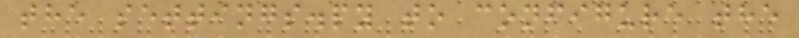the settings.py to configure the
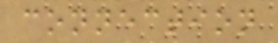connection
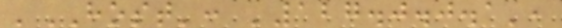'HOST': '127.0.0.1',
